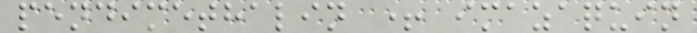pendimethalin + imazaquin
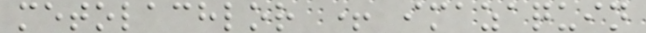metolachlor + imazaquin
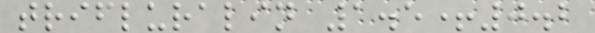trifluralin 1.5+0.2
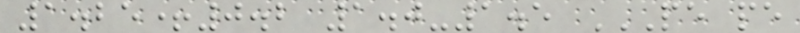1.25+0.2 1.0-1.5 PE PE
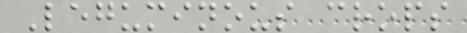Leguminous crops
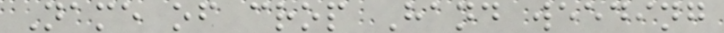Name of crop Hand weeding
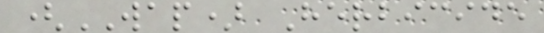(WAP) Herbicide
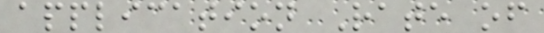application Rate of
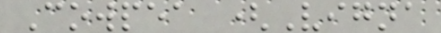Cowpea (Vigna
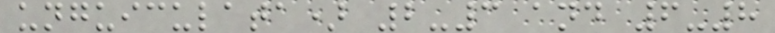unguiculata) 2-3 and 6-8
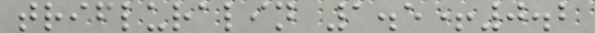trifluralin 1.5+0.2
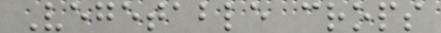Vegetable crops
